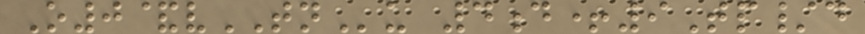O0&vTNu 4d+9Tp/d
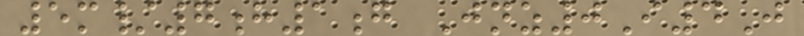5m/7h1g Jnz0I4J
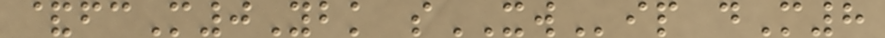&fcM0Ybk sXWip dM8
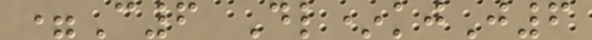=C6 Dl*kjJ6
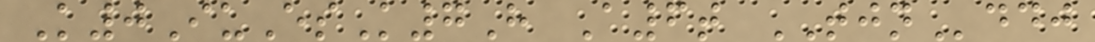K0IuEsK7H A6t TJNddj
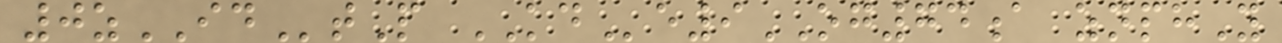0zIDtP KDe9OG74a znphY
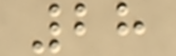28
